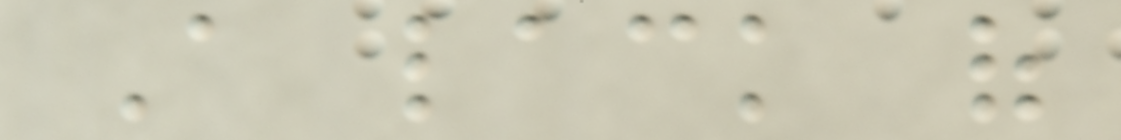A lack of
